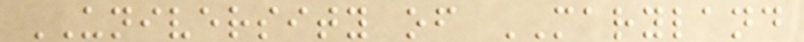UNIVERSITY of MARYLAND
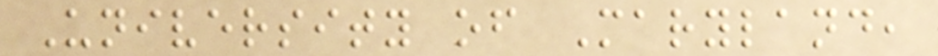University of Maryland,
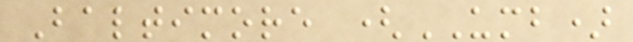Baltimore (UMB)
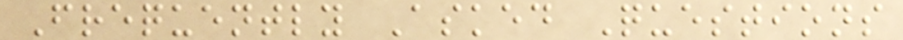Frequently Asked Questions
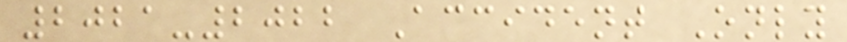2021-2022 Accident Only
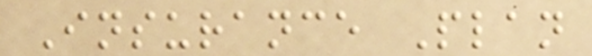Insurance Plan
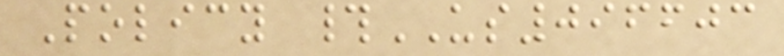Policy #US096603
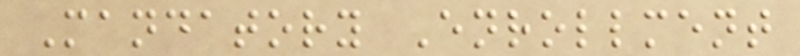Mandatory Enrollment
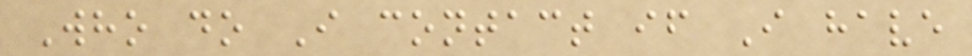Who do I contact if I have
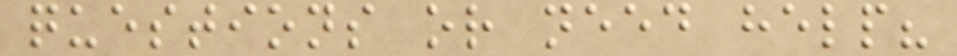questions or need help?
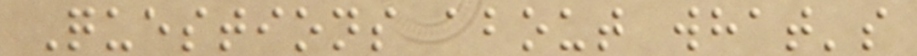Questions about what's
